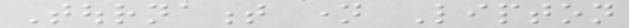Tournament name Lipton
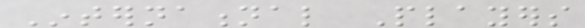International Players
